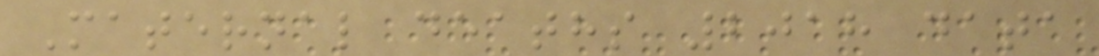Maternal deaths 2018 data
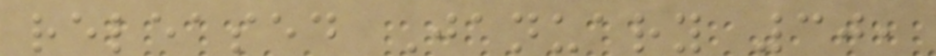released January 30,
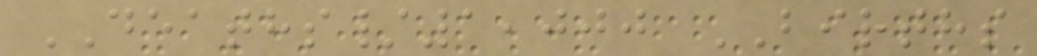DEATHS/1,000 BIRTHS
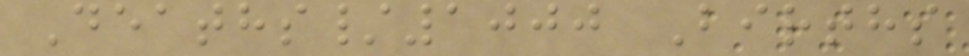Deaths/1000 Births
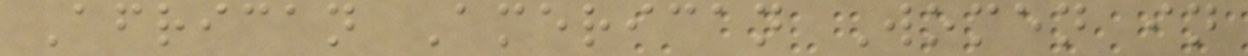African American Women in
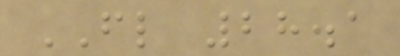FL 28.1
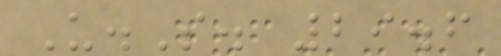U.S. 29.6
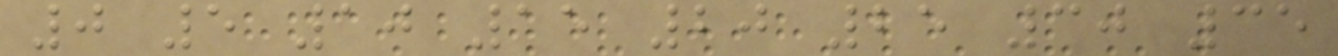0 5 10 15 20 25 30 35
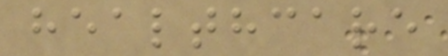healthcare
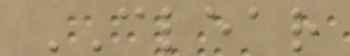CLEAR
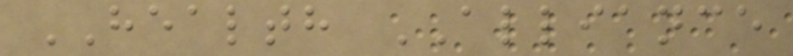HEALTH ALLIANCE
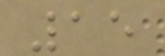15
